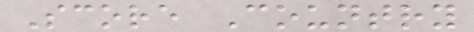Score Country
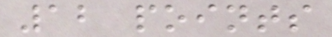12 points
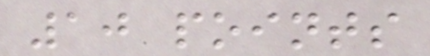10 points
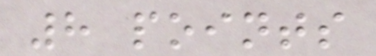8 points
